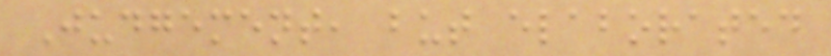Judgement, but elaborated
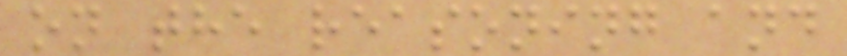on the reasoning and
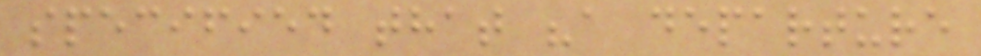specified that "a departure
